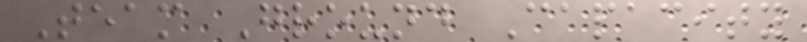Team Ground Capacity
